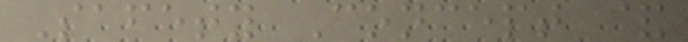Safety Concept &
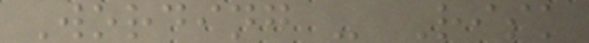Wording - Risk
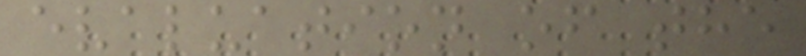evaluation of the
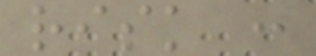risk :
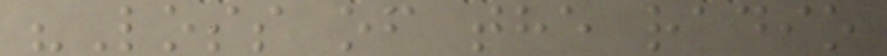"Loss of the radio
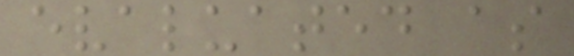evaluated as
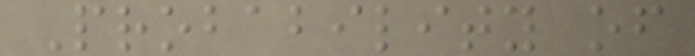Probability of
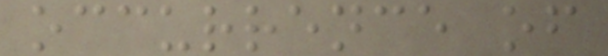occurrence of
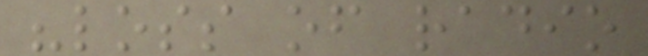"loss of radio
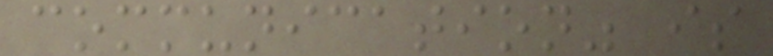communication" is
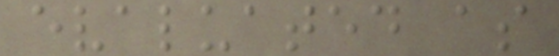evaluated as
